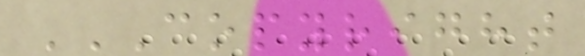COPYRIGHT
